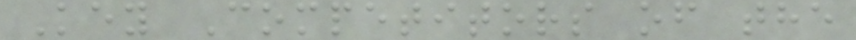Key Competitors of the
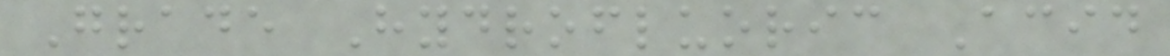Grade Hydrofluoric Acid
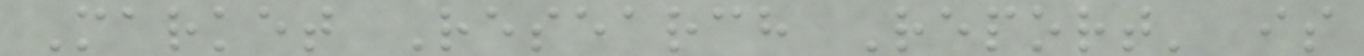Market Research Report' is
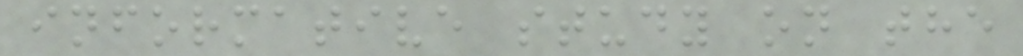informative study on the
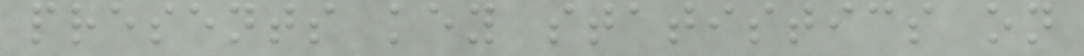presents key statistics on
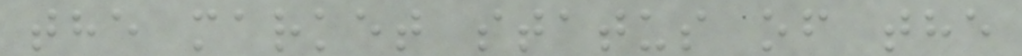the market status of the
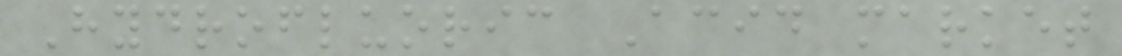Hydrofluoric Acid market
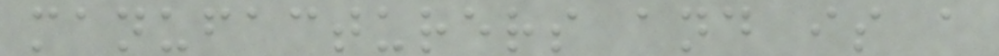manufacturers and is a
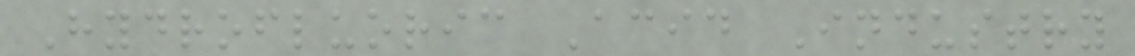Hydrofluoric Acid Industry
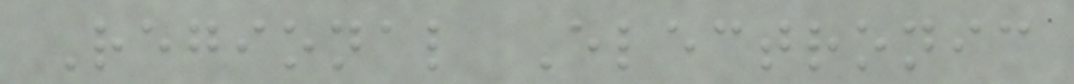Regional Electronic
